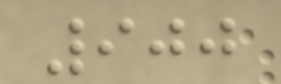900
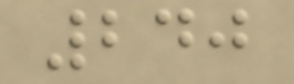240
